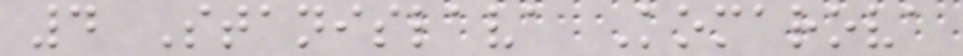4 Stanislava Komarova
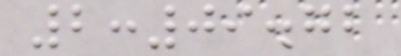2:09.72
